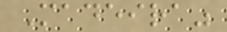Madeira"
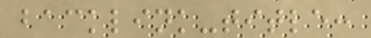backlink-title:
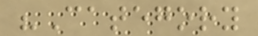"Category
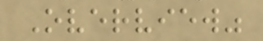Overview"
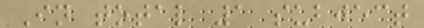In total 1 subject
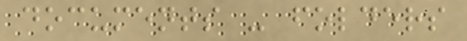documents - folders
